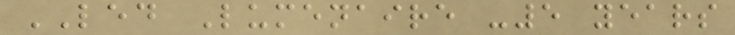LED Lumenaire -5 years
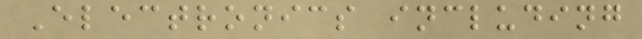Electronics including
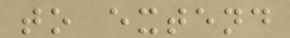to extend
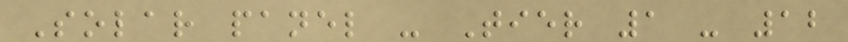Solar panel - Tier 1 - 12
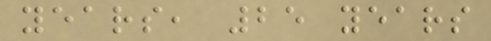years, 25 years
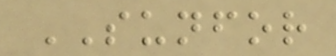SUNFOR
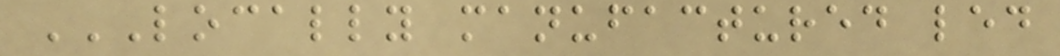LOCALLY MANUFACTURED LED
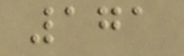171
